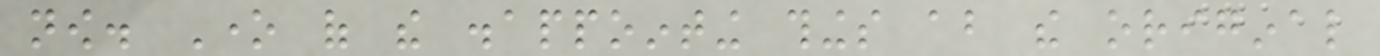now. One of the disappointing things about the original
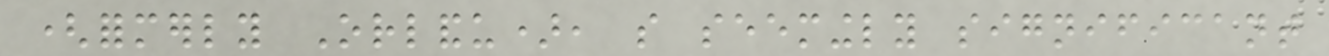(formerly Orlandu), so seemingly significant
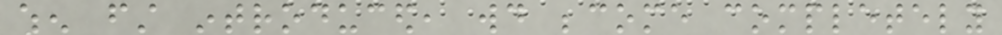when first introduced, would become completely
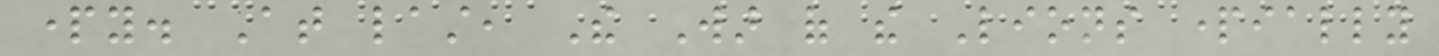party. At last, The War of the Lions partially
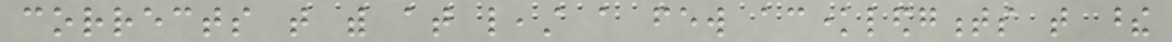corrects that with at least a few acknowledgments that these
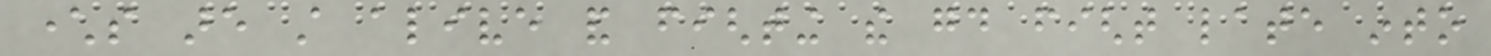characters are still alive and fighting the good fight late into
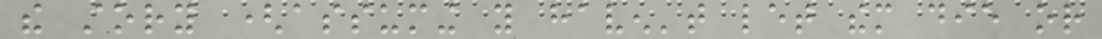the story (assuming you haven't let them die or
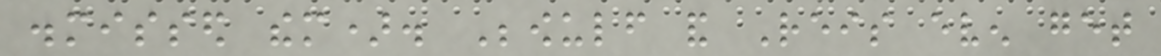dismissed them). Beowulf and Reis even get
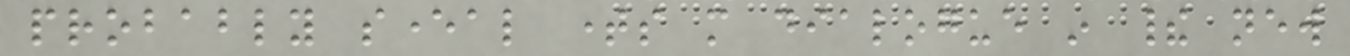probably several times more dialogue in their new
